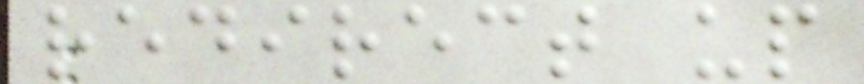redirect up
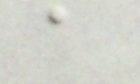a
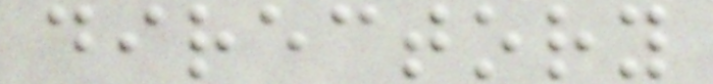directory
